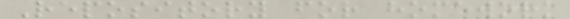Repository for homework
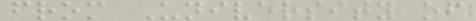from University of
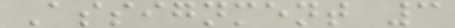Assignment 3
